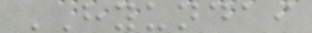HYUNDAI
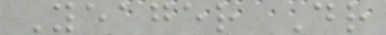Yeager Dr
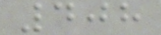408
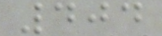404
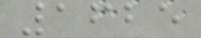1625
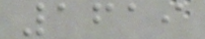1619
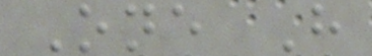One H
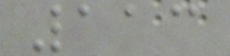113
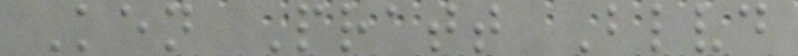Ken Pratt Blvd
